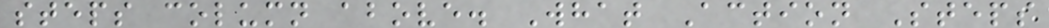steps column above. What Action Steps
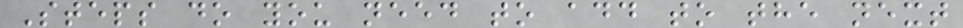Steps do you need to add to the next
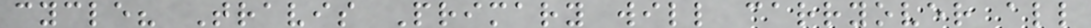cycle? Travis Primary will carryover all
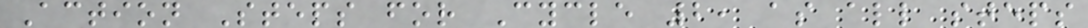Action Steps for Cycle 2, as all steps
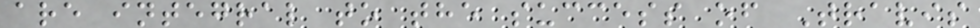are integral to the success of Travis
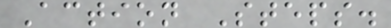Action Steps.
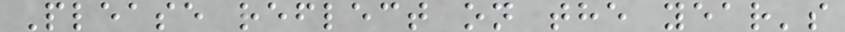Please reflect on the year's
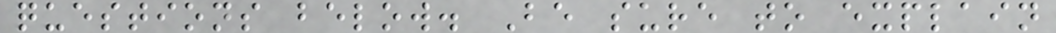questions below. Be sure to explain
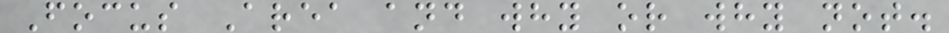Focus Area and why or why not.
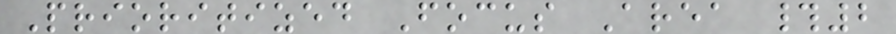Prioritized Focus Area #2
